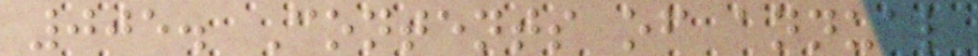005. Contents of annual
